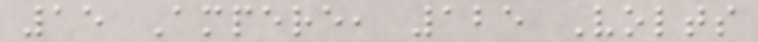15 Ampere, 125 Volts
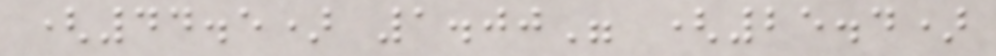(44.5) 1.00" (25.4)
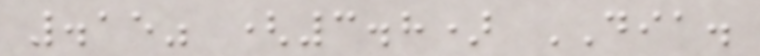.15" (3.8) DIA.
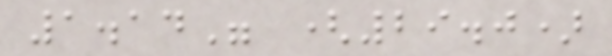1.14" (29.0)
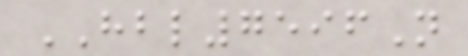HBL7596N
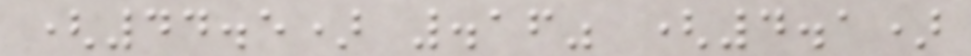(44.5) .16" (4.1)
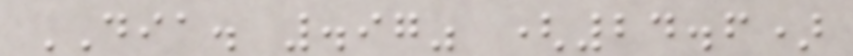DIA. .97" (24.6)
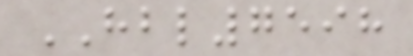HBL7598
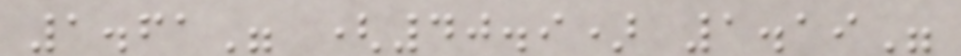1.61" (40.9) 1.19"
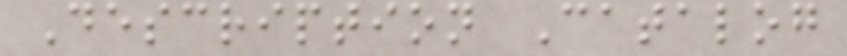Description Catalog
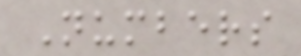Numbers
